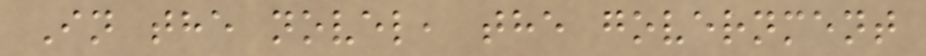In the novel, the government
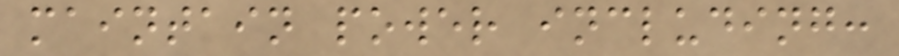maintain power including:
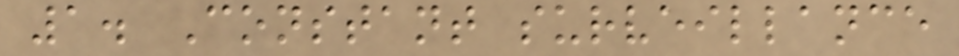1. Constant surveillance
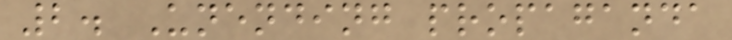2. Unending propaganda
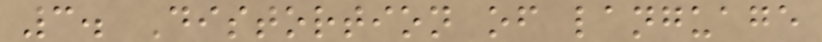3. Distortion of language
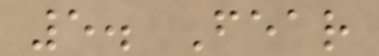5. Fear
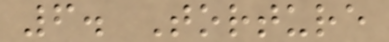6. Torture
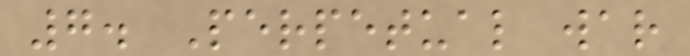7. Perpetual war
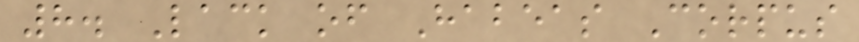8. Lack of Habeas Corpus
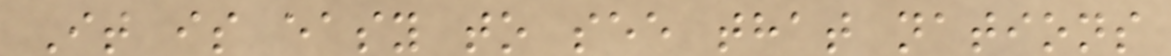It is easy to see that nations
